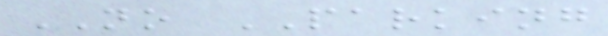NO PARKING
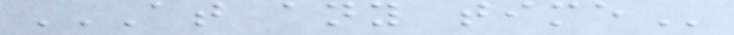AT ANY TIME
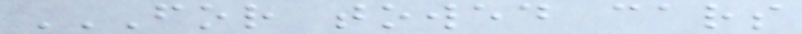FOR TOWED CARS
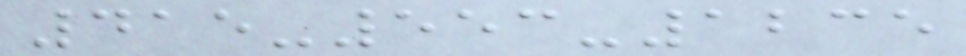415-553-1235
